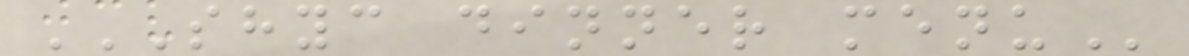SHYC DINNER MENU
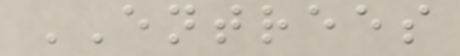ENTREES
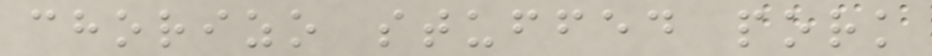chorizo stuffed pork
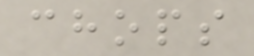chops
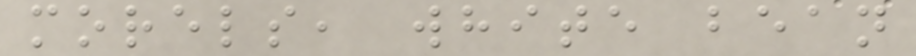morels, white bean
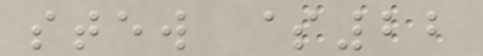stew $22
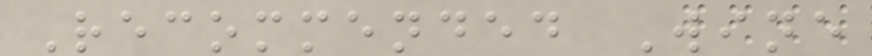Recommended Wine
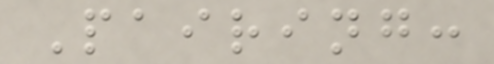Pairing:
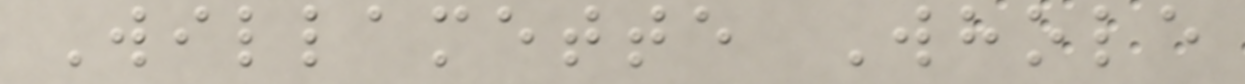Willamette Whole
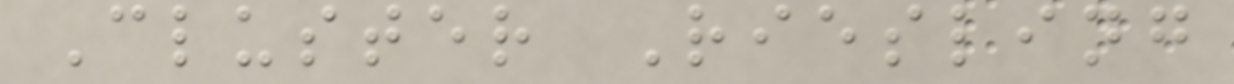Cluster Riesling
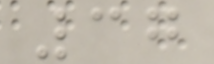37
